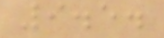9.5.
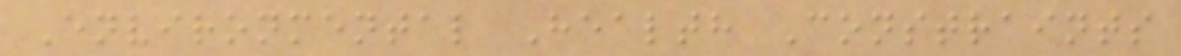Environmental Health Constraints
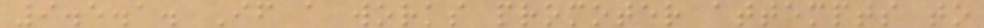9.5.1. If a works promoter attempts to
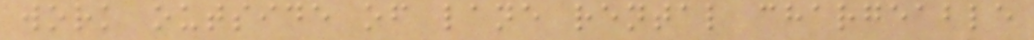work outside of lane rental chargeable
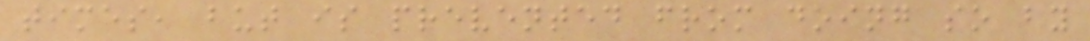times, but is prevented from doing so by
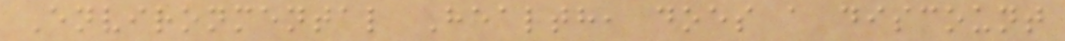Environmental Health, does a discount
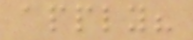apply?
